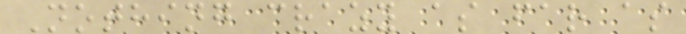Nothing crazy as far as
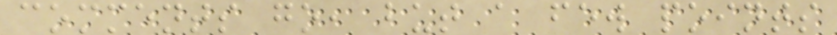comments go, but a few points
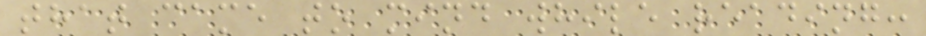that came to mind while reading:
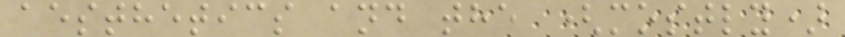aesthetics and the (mostly)
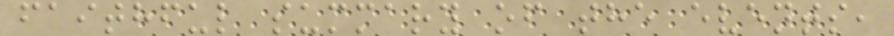faithful summary of the events,
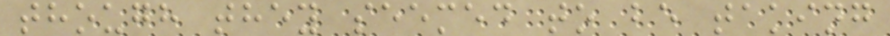though they seemed to be taking
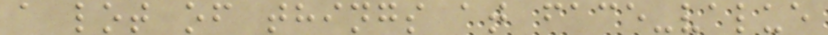a lot of things at face-value
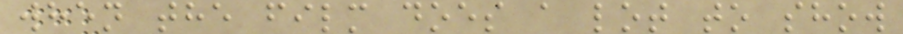when the film does a lot to show
